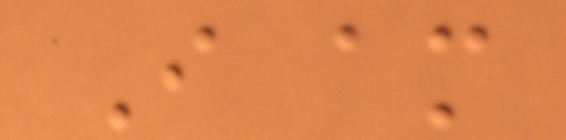I am
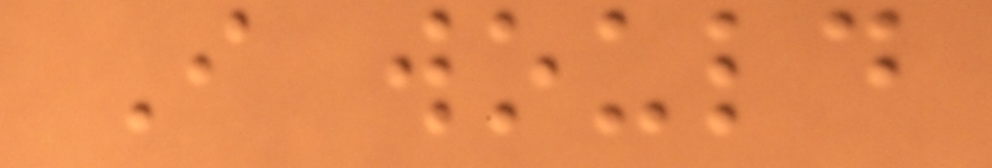I would
